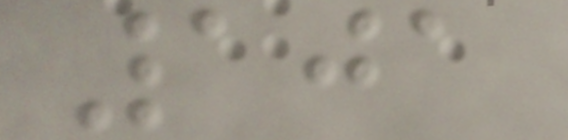101
